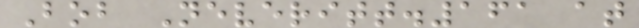Bob Neveritt.161 at
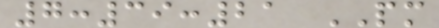7:39:21 PM
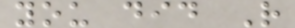you did R
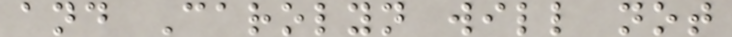and Carolyn will not
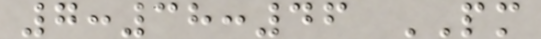7:38:46 PM
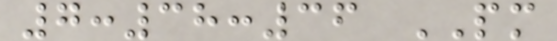7:38:36 PM
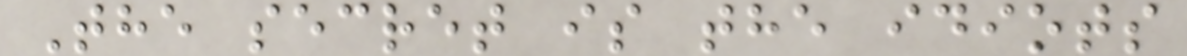The secret is the idiots
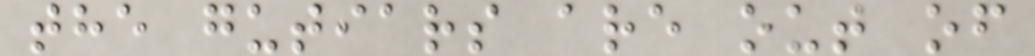the gutiars are out of
